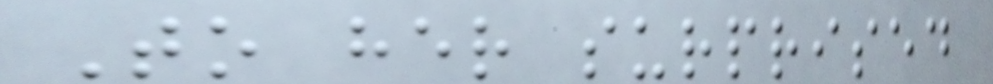To her surprised
